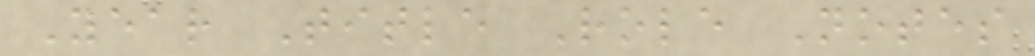Year Title Role Notes
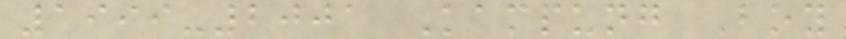1999-2001 Kampung Boy
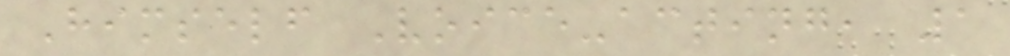Himself Voice-acting, 1
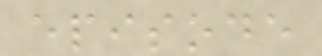episode
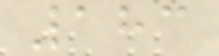183
